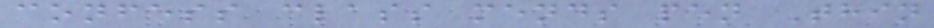confess class mends pen Thin
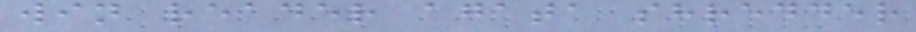win reader agata shredder
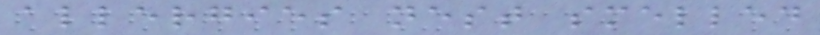allergies nest smelled
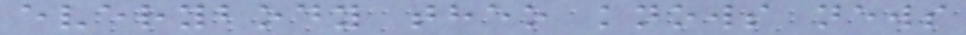everybody theo knows news
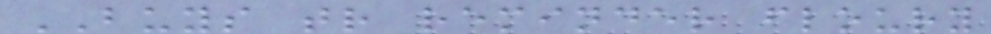BUYS tr reminder floury
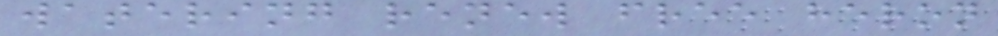watering renew free heron
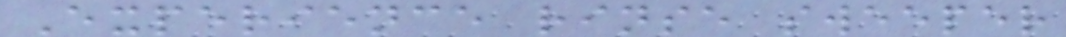Experience rinse sweeper
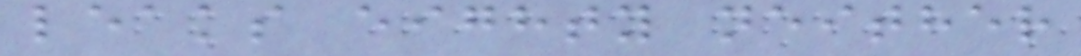leaks eighty neither
